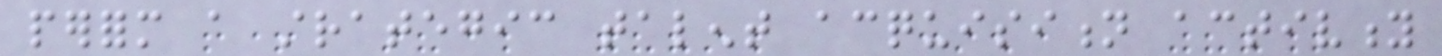perform a strategic talent acquisition activity
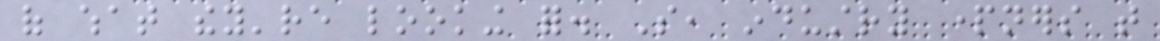of what they're looking for. So, industry partners that
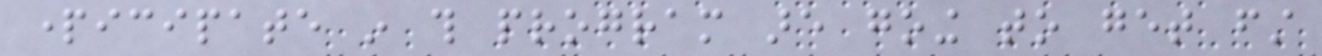participate in this program are going to get first
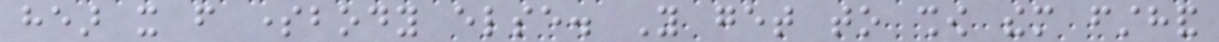hear it from somebody else. You get to show them firsthand
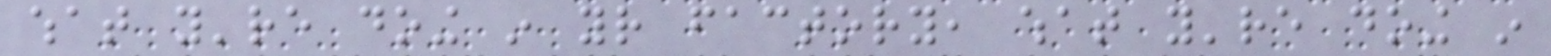what you're doing in your factory, what you're doing in
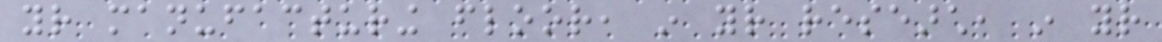your manufacturing floor, in your research, in your
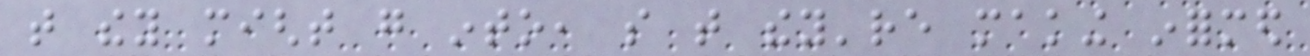that they might go into, so that they're making informed
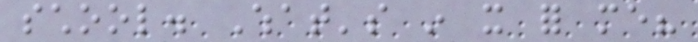school. What's in it for me?
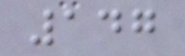147
